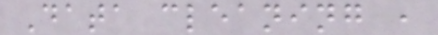Data cleaning ,
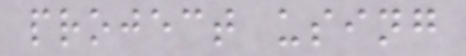project using
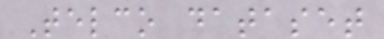Telco dataset
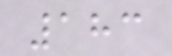183
